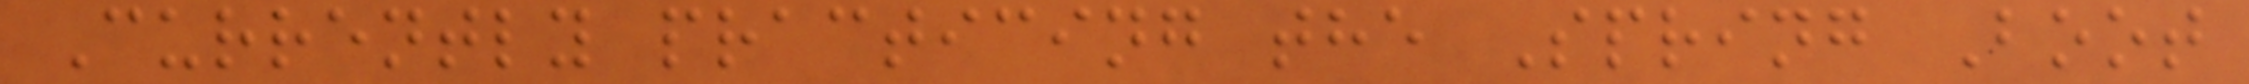Currently practicing the Spring Boot
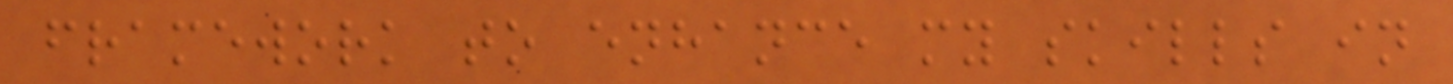framework to enhance my skills in
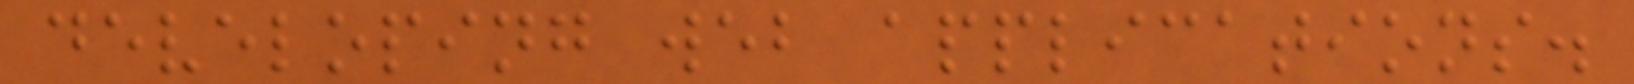developing web applications.
